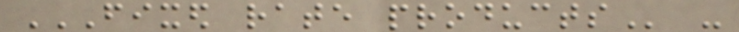FIXED RATE PRODUCTS -
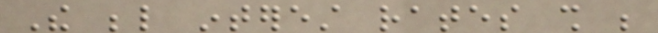The below interest rates shall be
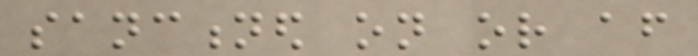sanctioned on or after
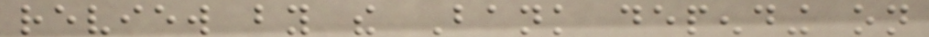review by the Bank depending on
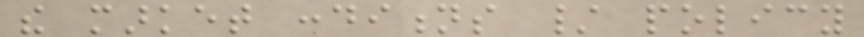the market conditions / policy
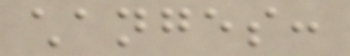changes:
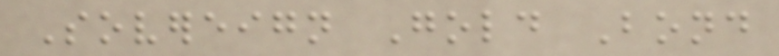Sovereign Gold Bond
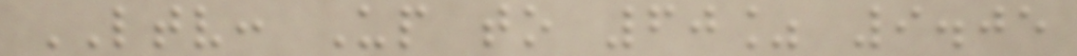LTV: Up to 60% 9.05
